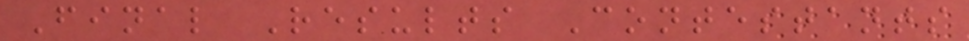Final Results Contestants
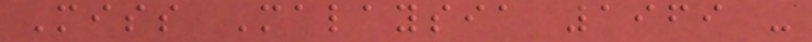Miss Malaysia 1969 -
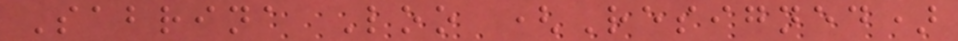Sabrina Loo (Resigned)
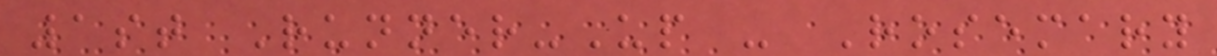1st Runner-Up - Rosemary
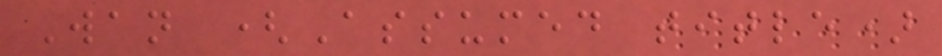Wan (Assumed title)
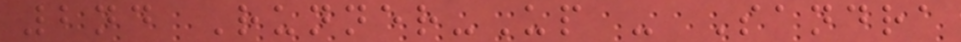2nd Runner-Up - Sandra
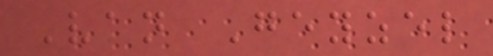Van Geyzel
